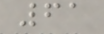61
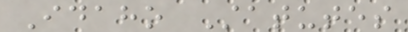Idaho Statutes
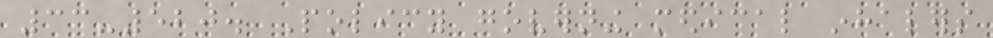33-520. Policy governing medical inhalers
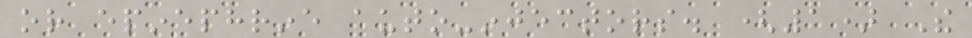or epinephrine auto-injectors. (1) The
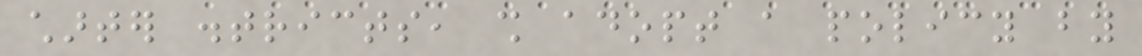charter districts, shall adopt a policy by
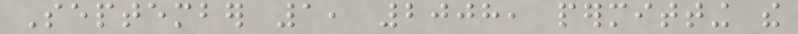September 1, 2008, permitting the
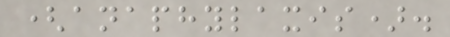(anaphylaxis).
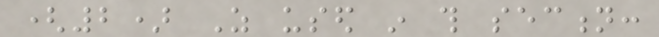(2) As used in this section:
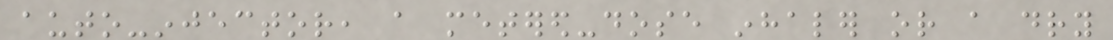auto-injector, a metered-dose inhaler or a dry
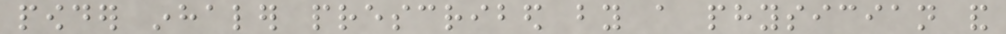powder inhaler prescribed by a physician and
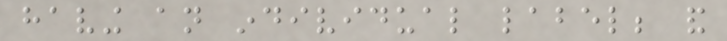having an individual label; and
